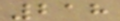218
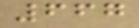667
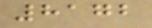8172
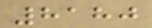8180
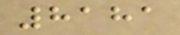8181
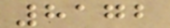8172
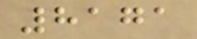8171
